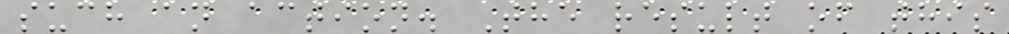such an action. The result of this
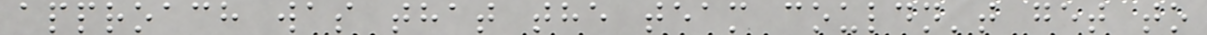approach was that the team couldn't get to
